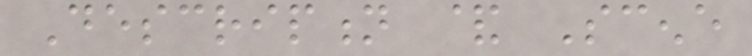Description & Scene
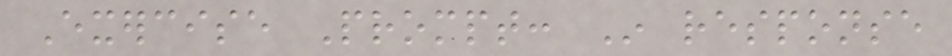Exercise Prompt: In response
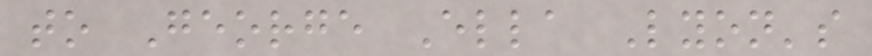to George Ella Lyon's
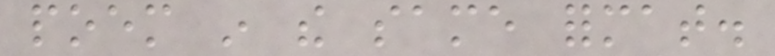poem in the same format.
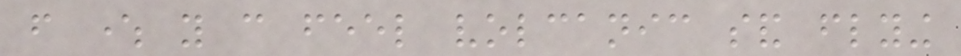from where you can feel volcanic sand flying
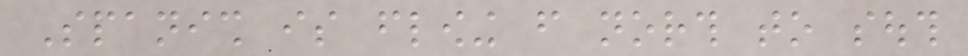Spanish is flowing from north to south
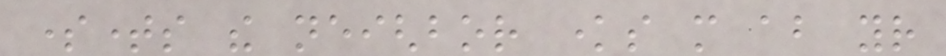sometimes the neighbor knows more about your
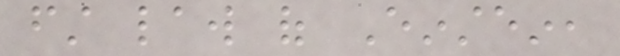first law of Einstein,
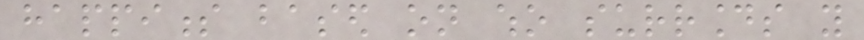happiness based on who surrounds you
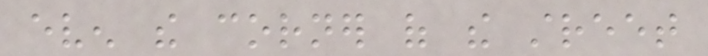even the corner of the street
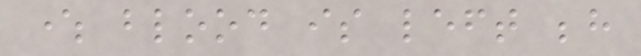where blood is left behind
